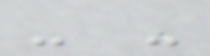- -
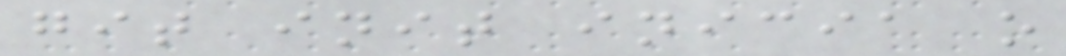git init inicia o
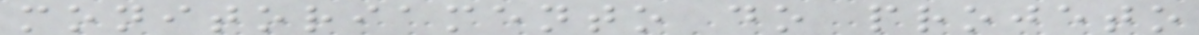monitoriamento do projeto
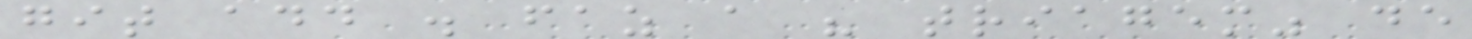git add . faz a " triagem" de
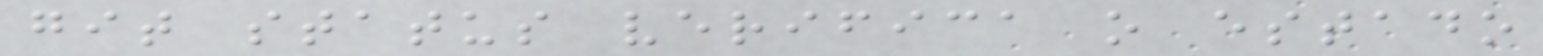git status verifica o estado
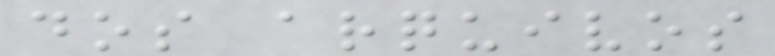dos arquivos
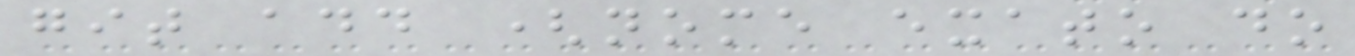git add (nome exato do
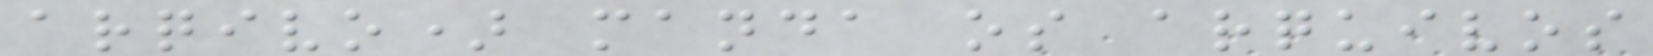arqivo) manda os arquivos
